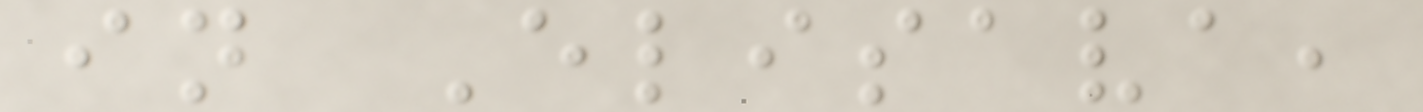in Elisava,
